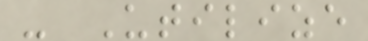- Utilize
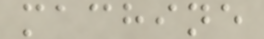machine
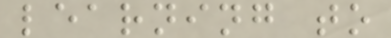learning to
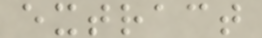extract
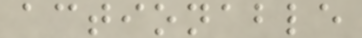actionable
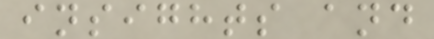insights and
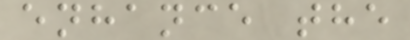enhance the
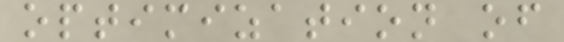optimization of
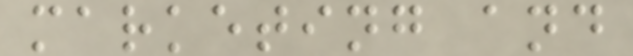marketing and
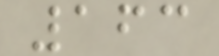163
